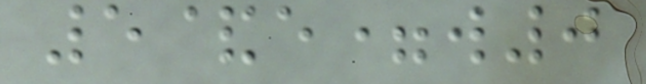5&e=w0
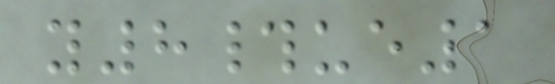y8#ue1
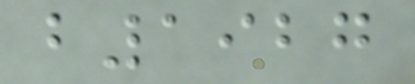b1927
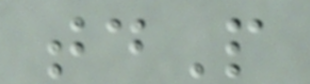tdP
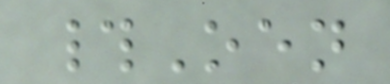#Oen
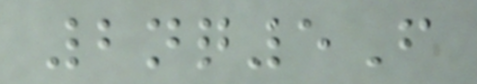2nq5F
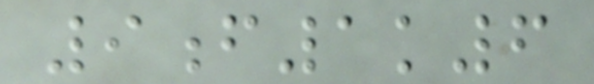9f1k6
